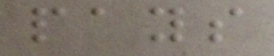pays
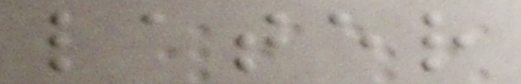later
